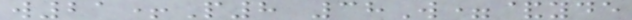w21+P8 38W=&yde
